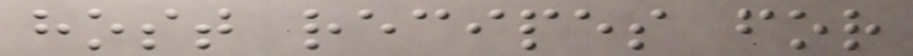host recipes for
